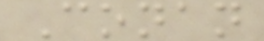Conan
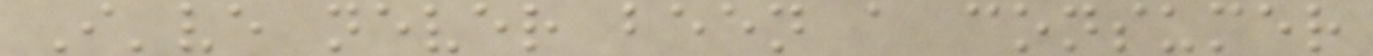I've never been a consumer
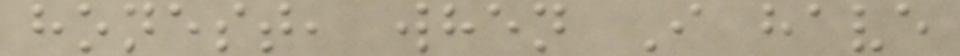honest, when I have
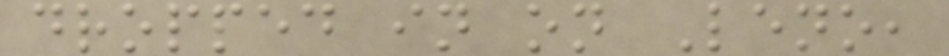dropped in on Leno,
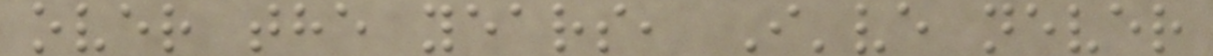over the years, I've never
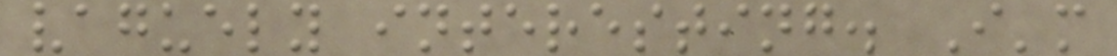vaguely interesting. I'm
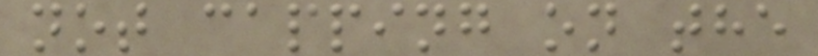not capping on the
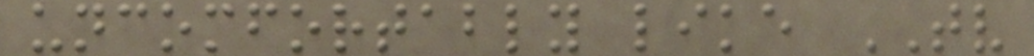uncomfortably like TV
